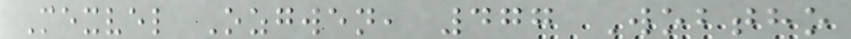Mexvel Ozgwen, 477 Wobtho
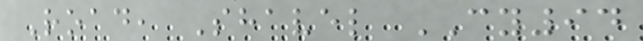Road, Shavel CY94
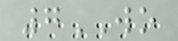7WO
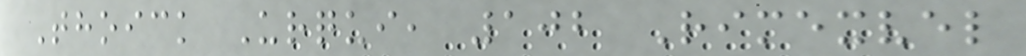Thoick Urqui, 102 Rimexvel
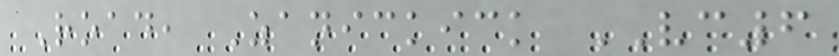Road, Zanickick VC6
